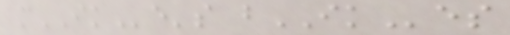mIKe's bIKes
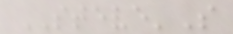STEVE'S
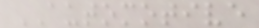AUTOMOTIVE
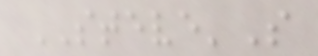STEVE'S
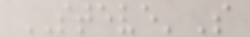STEVE'S
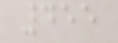455
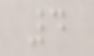4
